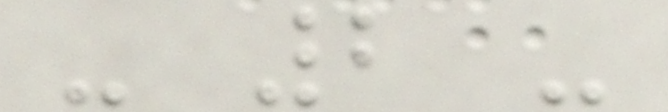- 2 -
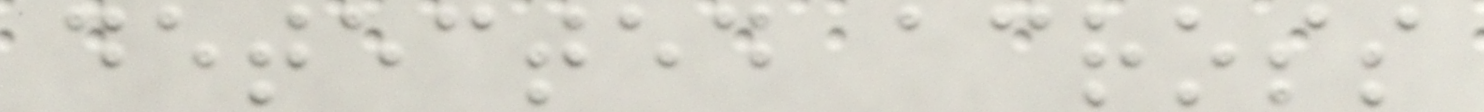detected across
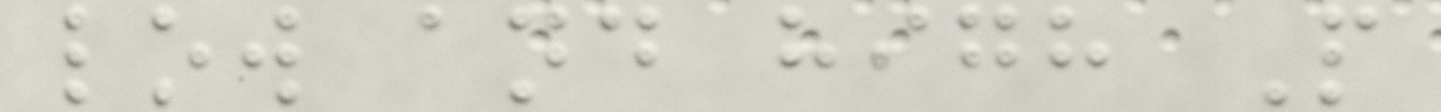low and high P
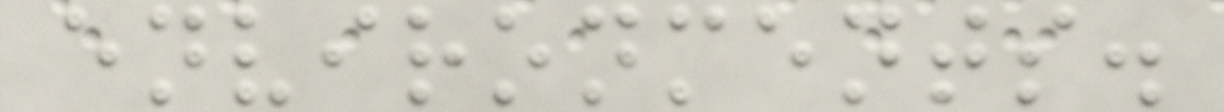environments.
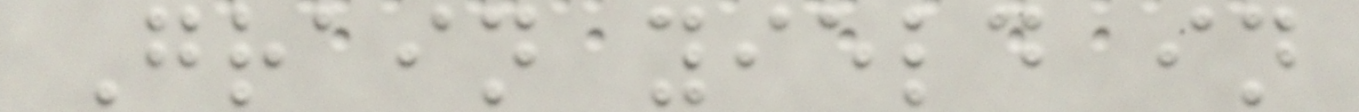Grain yield in
